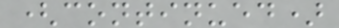(continued)
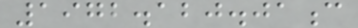1972.120.01c
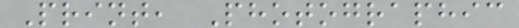Print, Photographic
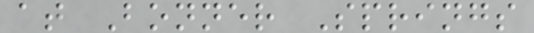at Bonner Springs
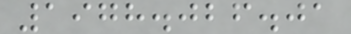1978.026.01
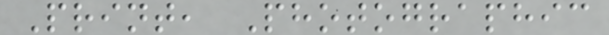Print, Photographic
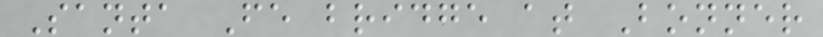Santa Fe bridge at Bonner
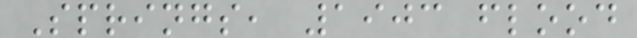Springs, 1903 flood
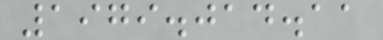1979.014.11
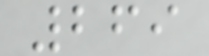269
